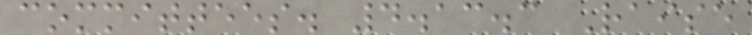committees. 4.13.3 Raise
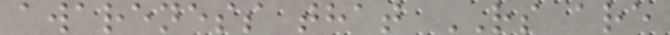awareness that RS are
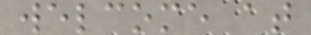welcome at
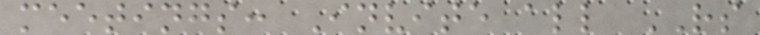meetings: Invite all RS
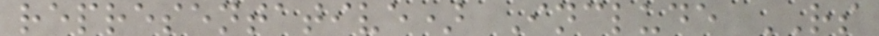representative) Include RS
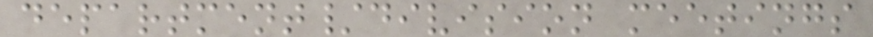department/division meetings
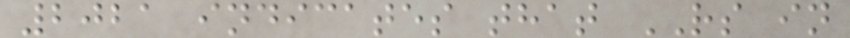2021 indicates that RS in
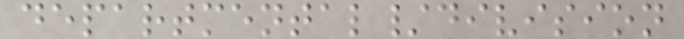departmental/division
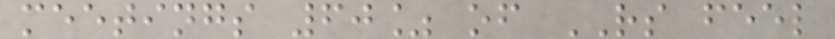meetings 60% of RS feel
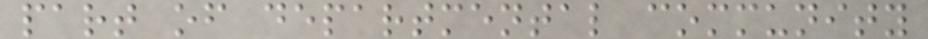part of departmental community
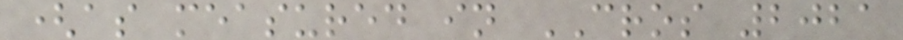(as measured in CROS 2021
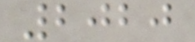2020
